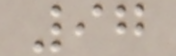97
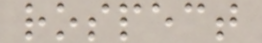rospect
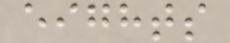eights
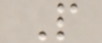P
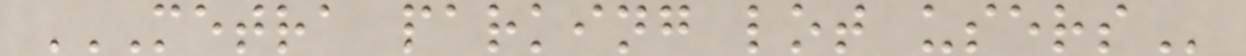METRA PARKING LOT USERS
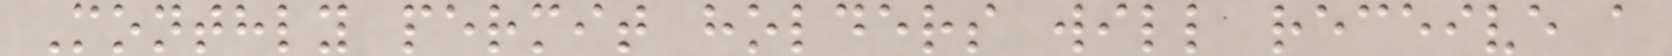Monthly permit holders will receive a
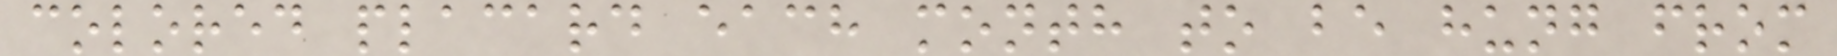colored placard each month to be hung from
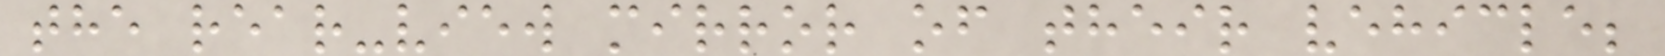the rear-view mirror of their vehicle;
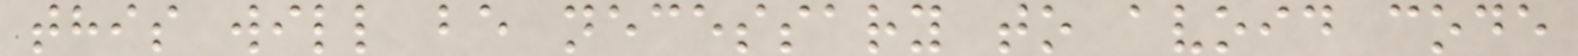this will be necessary to avoid code
